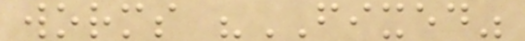worms "FIXED"
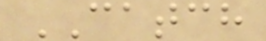CATCH
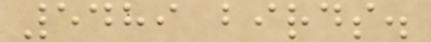5489 birds.
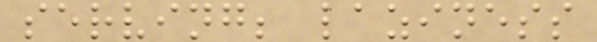serving; laziness
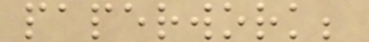paperwork;
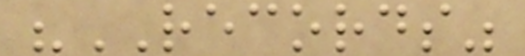"RECORDS"
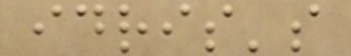idris's
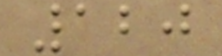120
